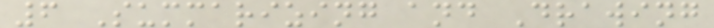6 Summarizing and Drawing
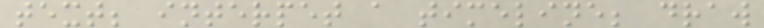text; interpet a timeline; draw
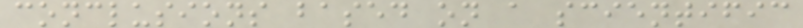conclusions based on a scientific
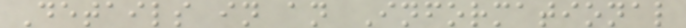Details in an Informational
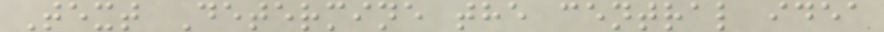Text Determine the central idea
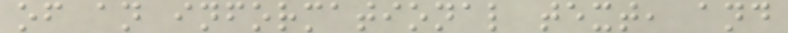of an informational text, and
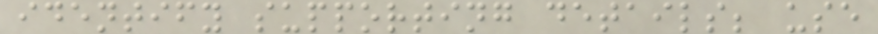identify supporting details; use
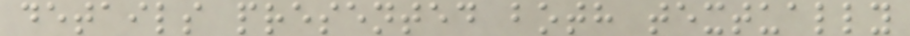details presented both textually
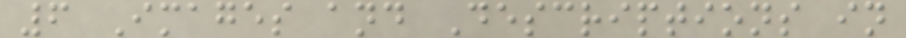6 Images and Descriptions in
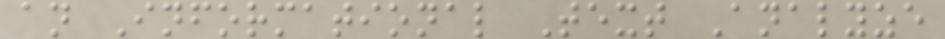an Informational Text Analyze
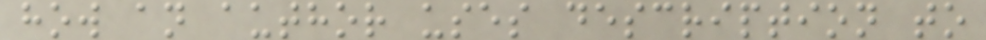how an author uses description to
